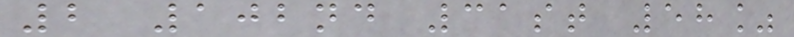2 102nd 31st 58%
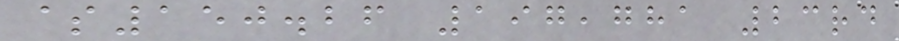$150.26 197,781 23rd
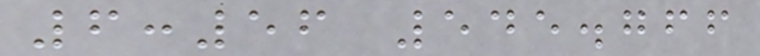6:56 545.766
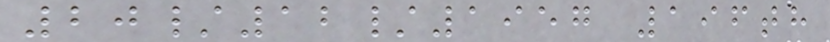20/12/1957 196th
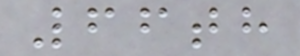66th
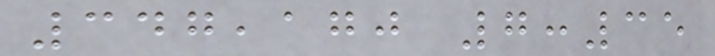347,170 7:35
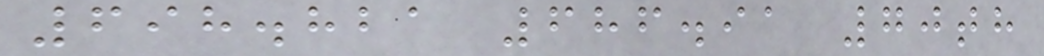698.821 686.91 70th
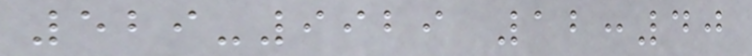529-9929 12:40
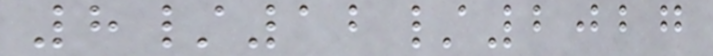8/12/2027
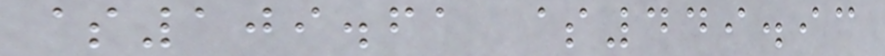$109.61 $449.93
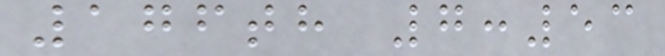176th 7:53
